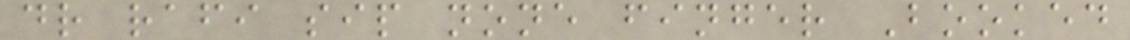dr rafi sip none finger Booked
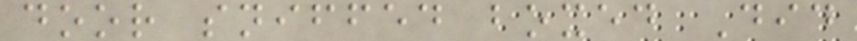door sniffed boxed Did
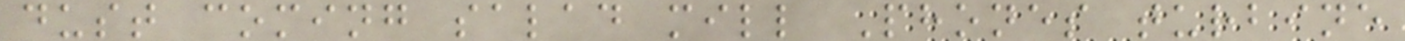dust coming salad mill Phones turbine
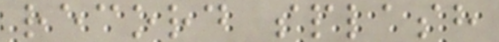record splash
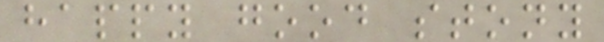happy good stony
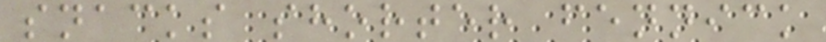snacks shorter fennick
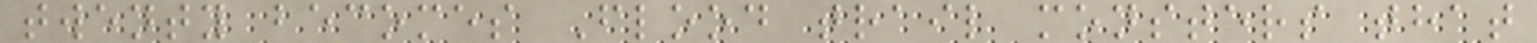twenty becomes Flood trail monsters that
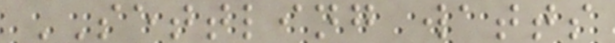SETTLING watts
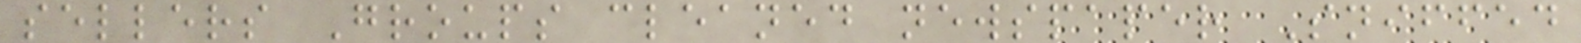sellers Groups cleaned newspaper Sniffed
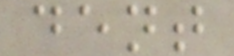dent
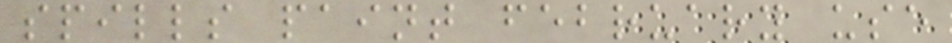spills paint february use
